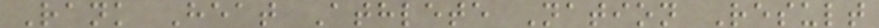Rank Heat Athlete Nation Result
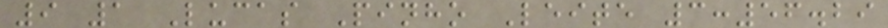9 1 Lucas Pinho Leite 3:56.29
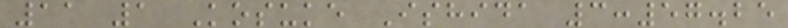11 1 Kosuke Ishida 3:57.25
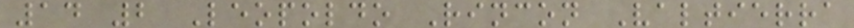14 2 Leopoldo Rincon Valtierra
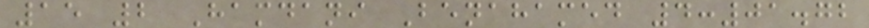15 2 Hamdani Benahamed 4:01.72
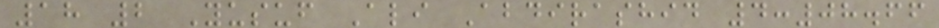18 2 Yusuf Ali Abdirashid 4:08.66
